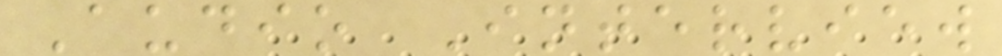Audio Interview
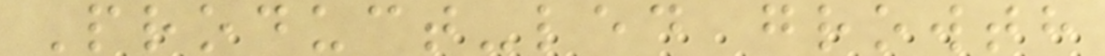Product-led growth
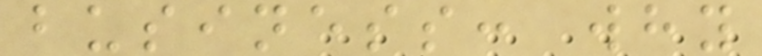business: why
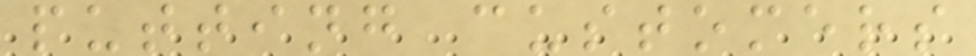putting customers
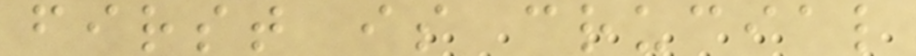first is crucial
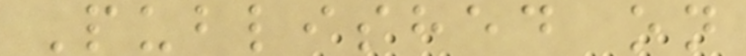Published on
